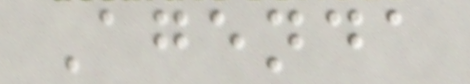Agenda
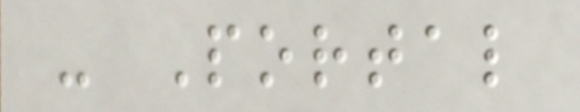- Portal
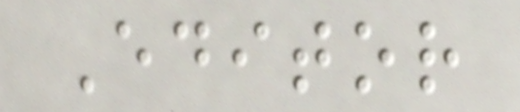Editor
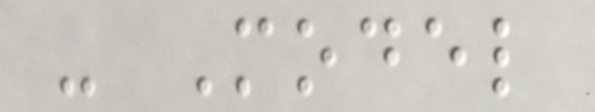- Model
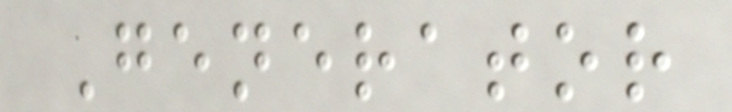Generator
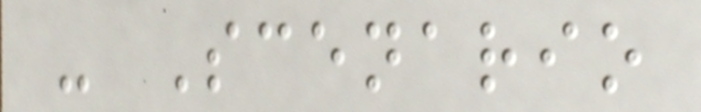- Scenario
